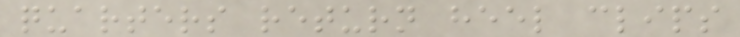quarters return heel clips
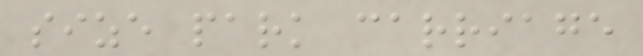size park carriage
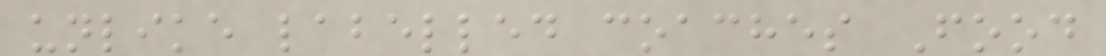unlike labelled coaches Food
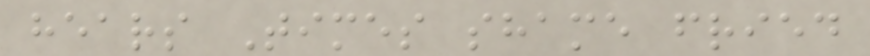hears Times shame fried
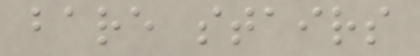bare stairs
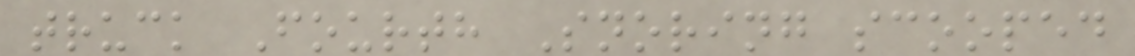truck Fourth Snoring scooped
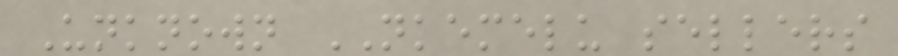Unknown NKEMELU sellers
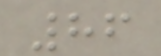86
